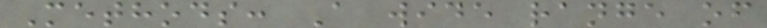Methods: A wide range of
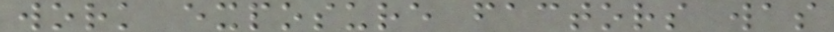work exposure factors was
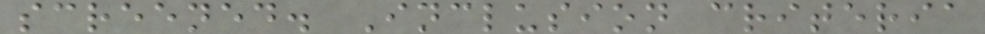screened. Inclusion criteria
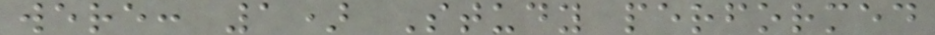were: 1) Study performed
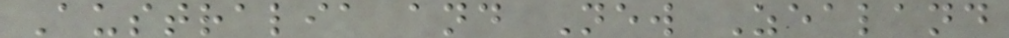Australia and New Zealand
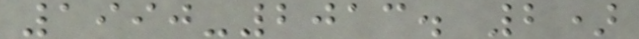1990-2013. 2)
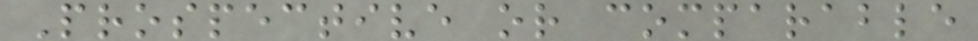Prospective or comparable
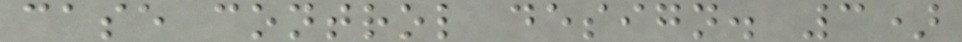case control design. 3)
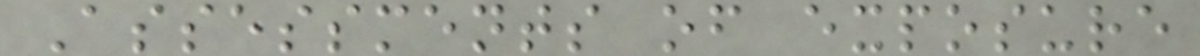Assessments of exposure
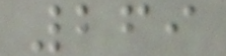269
